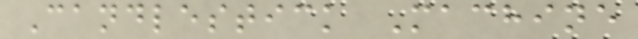Candlestick Machine
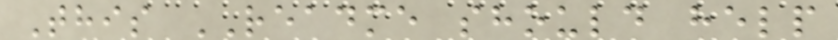This README should help
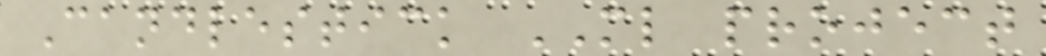Candlestick ML project
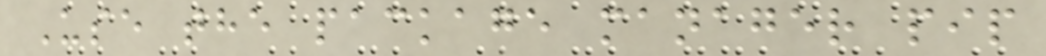Use the package manager pip
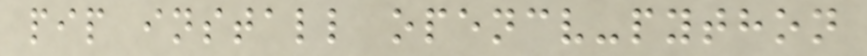pip install opencv-python
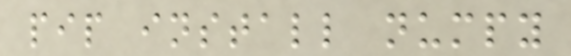pip install numpy
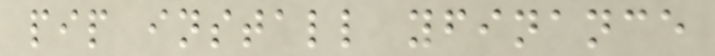pip install yfinance
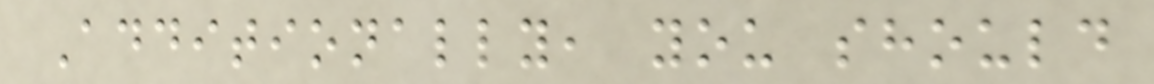Additionally, you should
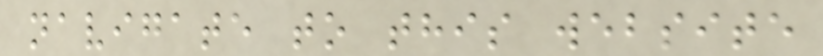navigate to this website
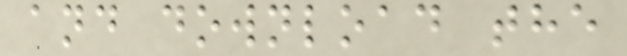and download the
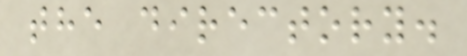the directory.
